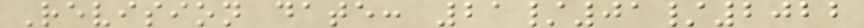Revision date: 21/01/2022
